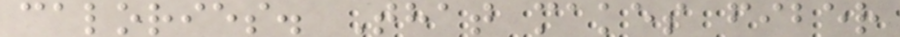calories. That makes fiber
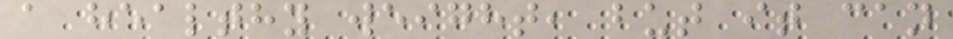a healthy weight, but it can
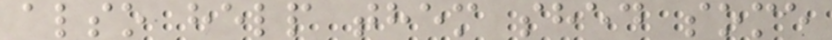also help them shed some
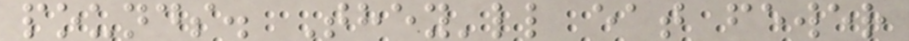pounds. They'll eat fewer
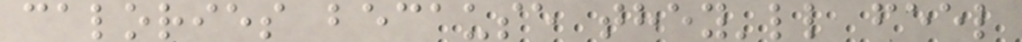calories because they'll feel
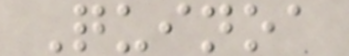Quinoa
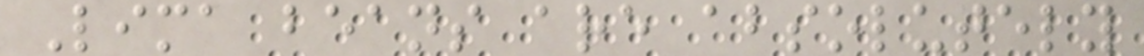Lima beans are absolutely
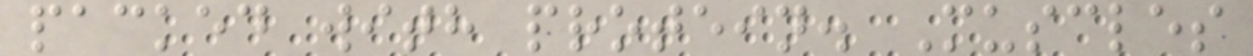packed with protein. Muscles
